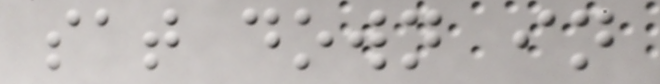sat down in
